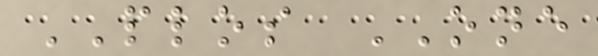PLOS ONE
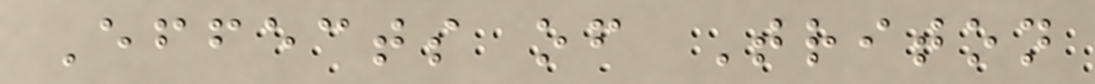Effects of Triton
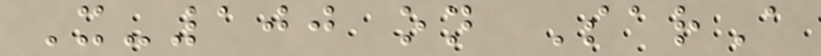X-100 on SarA
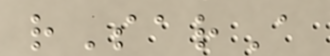rSarA
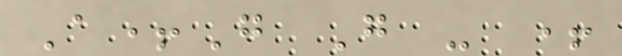A+G G - +
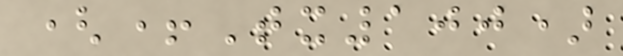(+Tx100)
